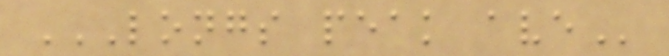LONGS PEAK AVE
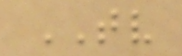TV
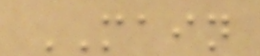MAIN
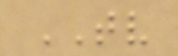TV
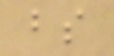bs
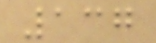137
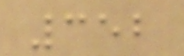352
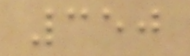350
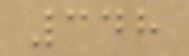348
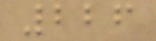226
